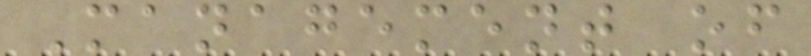Management of
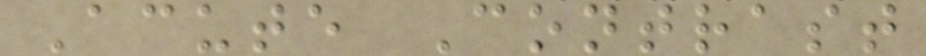Acute Contrast
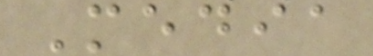Media
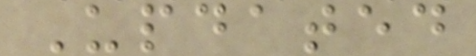Updated
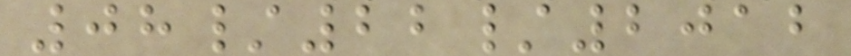08/22/2012
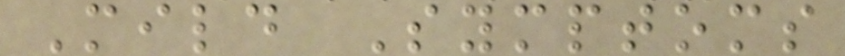Mild Symptoms
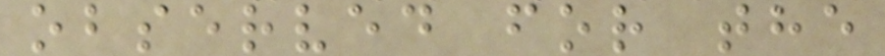observed for the
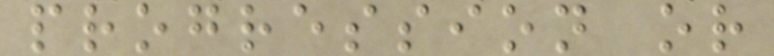progression or
